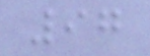97
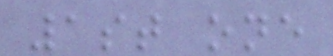1st one
